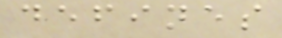defines
